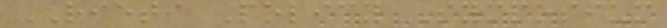RIETI Policy Symposium
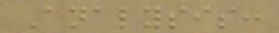Analysis:
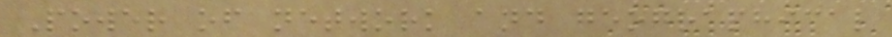Power of network and geographical
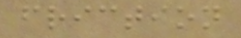friction
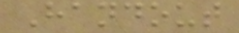Handout
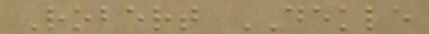Robert DEKLE
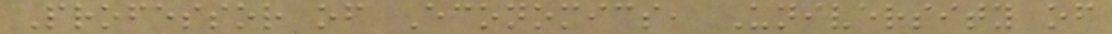Professor of Economics, University of
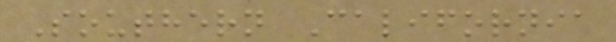Southern California
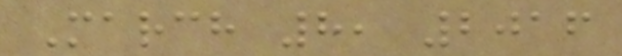March 8, 2016
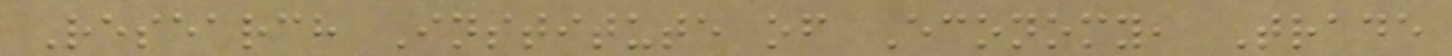Research Institute of Economy, Trade
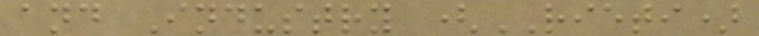and Industry (RIETI)
